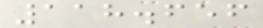118.656
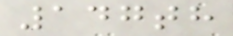147th
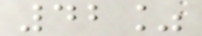42%
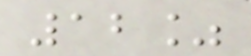12%
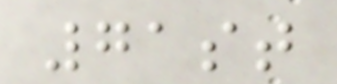71st
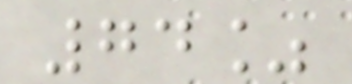74%
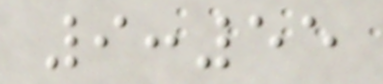9:55
